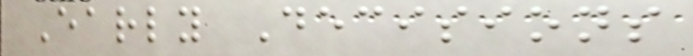Early Decisions
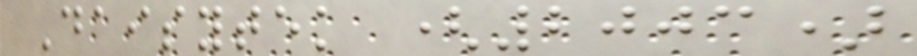Daisytek (2003)
